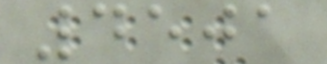4501
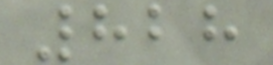828
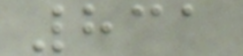831
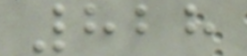828
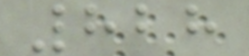828
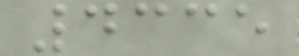4335
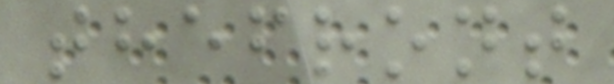thefront
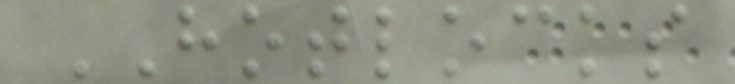HOTLOCKS
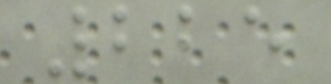225
